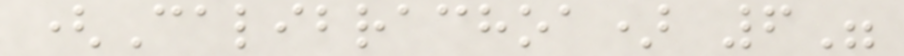(Calibrachoa) 6"
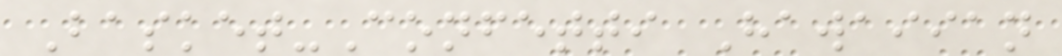Basket-Confetti Hawaiian
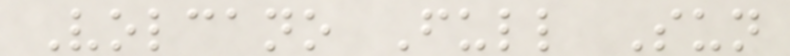Volcano Full Sun
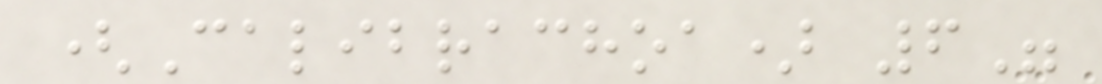(Calibrachoa) 6"
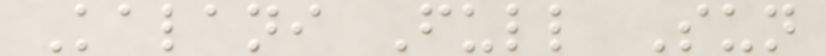Kalani Full Sun
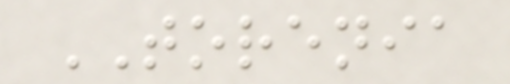TORENIA
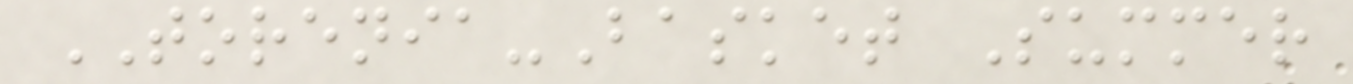TORENIA-Basket Summer
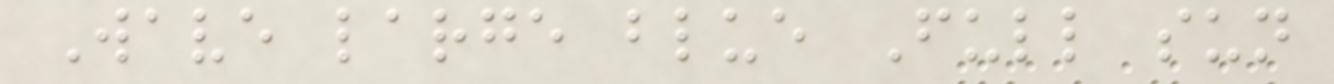Wave large blue Full sun
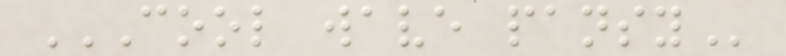COOL WAVE PANSY
